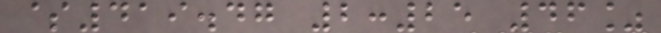$419.47 2:25 46%
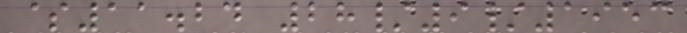$11.24 28/9/1953
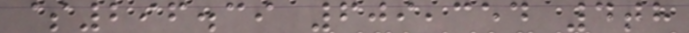$296.39 609,354 4th
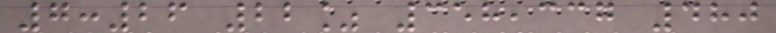7:26 22% 358,337 480
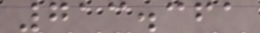713.361
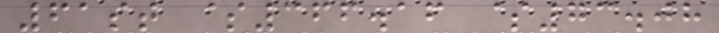61st $366.16 $73.08
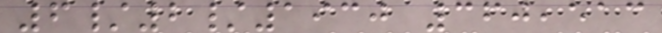6/2/1930 360,513
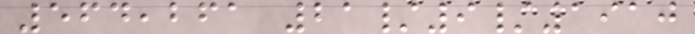564,261 21/9/1910
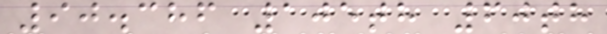90.386 105th 60th
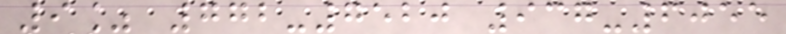9% 772-7520 937-6055
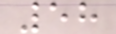58
